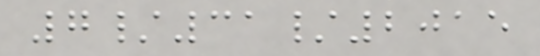7/31/2015
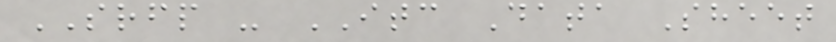SRFP - ITC Data Sheet
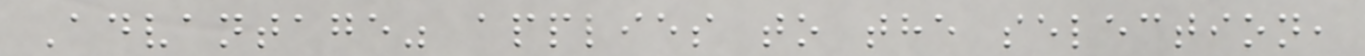Advantage" applies to the selection,
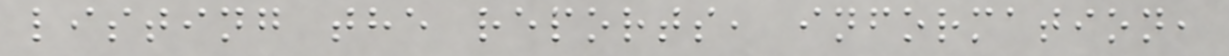listing the reports, information,
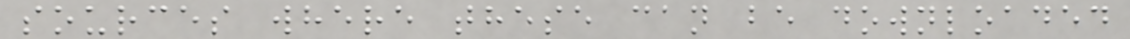sources where these can be downloaded
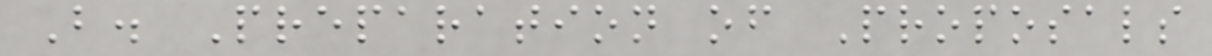B. Preparation of Proposals
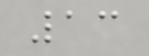13
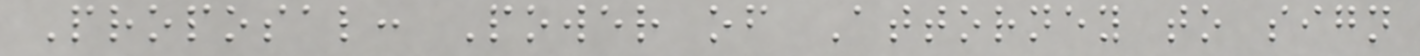Proposal: Power of Attorney to sign
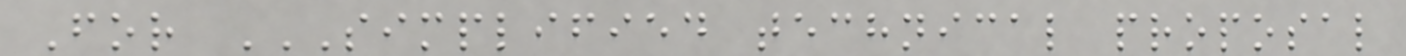For SIMPLIFIED TECHNICAL PROPOSAL
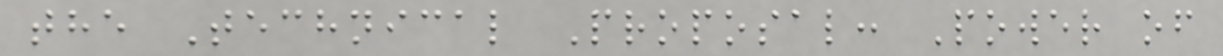the Technical Proposal: Power of
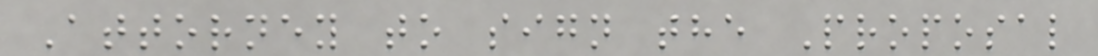Attorney to sign the Proposal
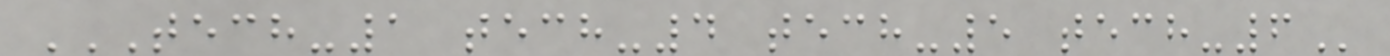TECH-1 TECH-4 TECH-5 TECH-6
